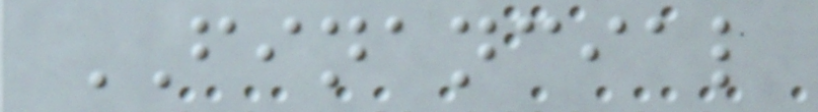FINANCIAL
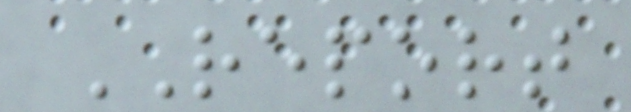REPORT
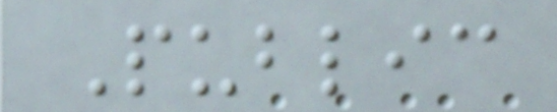Public
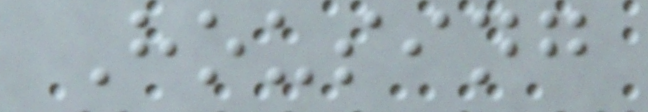Housing
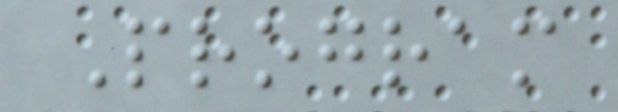Program
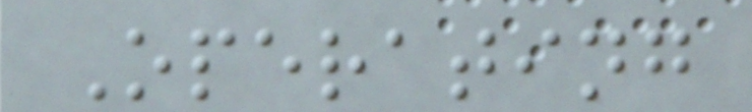Operating
